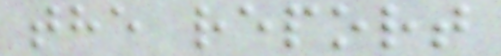the report
